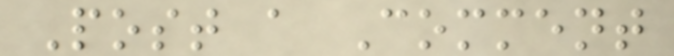Post a Comment
